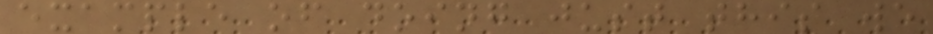example of doing just this we
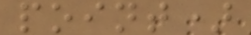point)
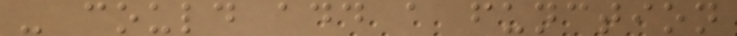- could add a function
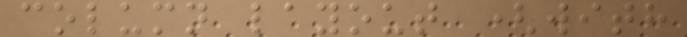column layout (with
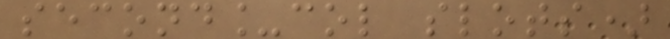second_col slots)
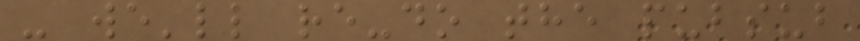- we'll re-do the pubsub
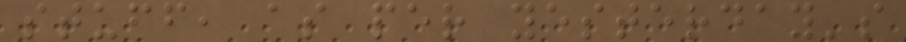stuff, as per yesterday's
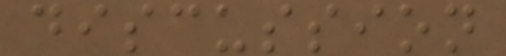discussion
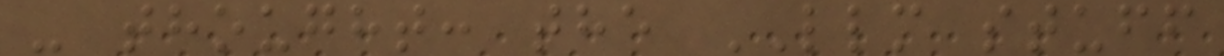- thought: the LLM stuff
